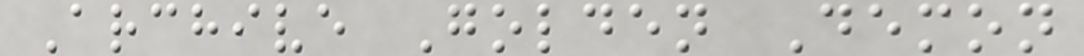Archive Golden Demon
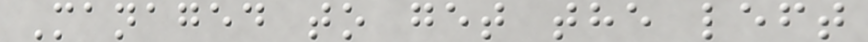Managed to get the left
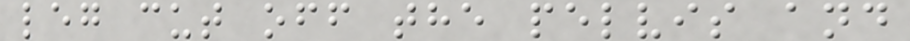leg cut off the pelvis and
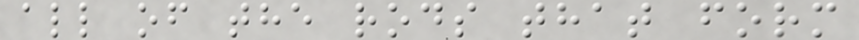all of the rods that form
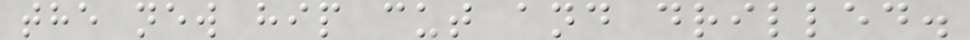the new hip cut and drilled.
